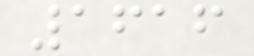1616
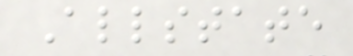Allstate
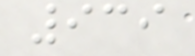939
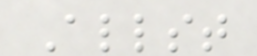Allst
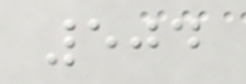504
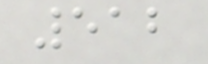512
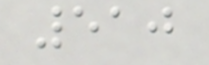510
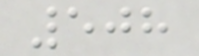508
